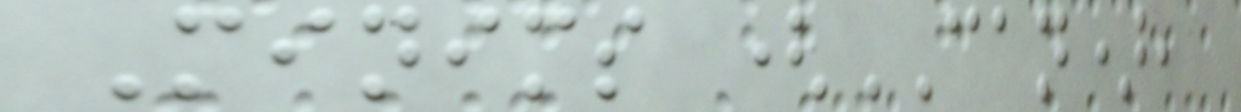Minims (CAN),
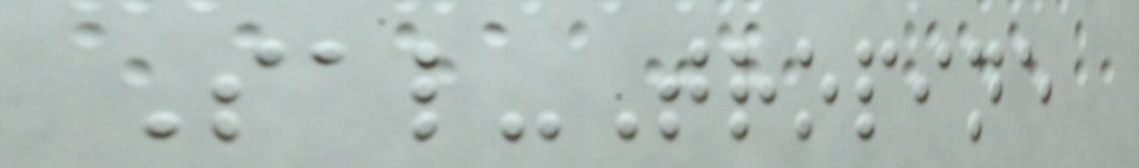Sal-Tropine
